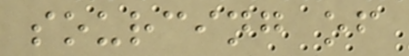sourcing of
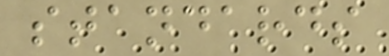standards
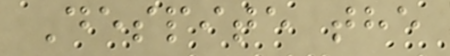Despite the
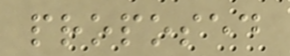proposed
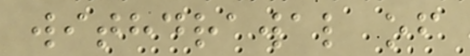withdrawal of
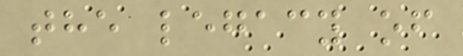the legacy of
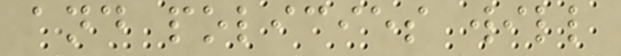and policies will
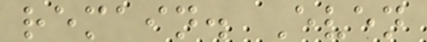remain. Even
